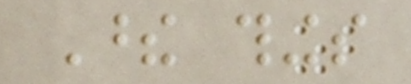These things
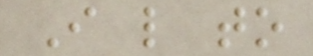I like to
